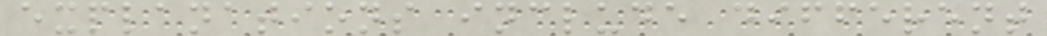explanations include different
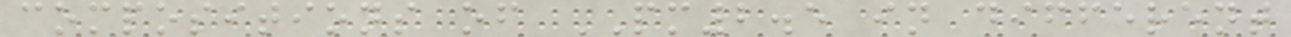compositions of PM2.5 in different
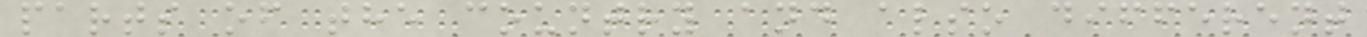parts of the country and also different
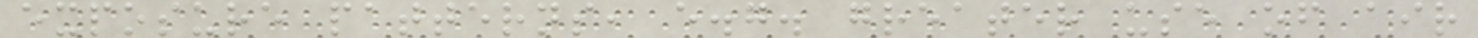exposure patterns, e.g. greater use of air
